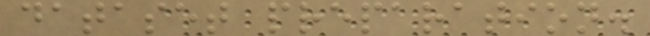dataset preparation.
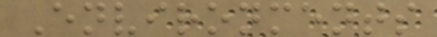Environments
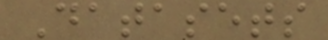Datasets
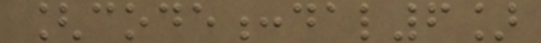[code:dal6]
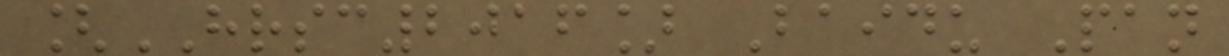[HRSC2016] Baidu Pan
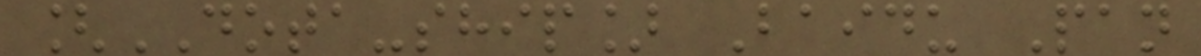[DOTA-ship] Baidu Pan
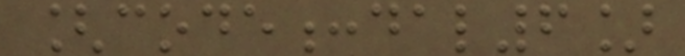[code:dal6]
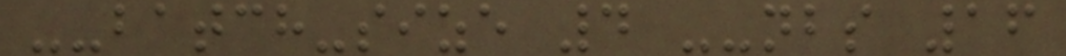--batch-size 4 --nbs 16
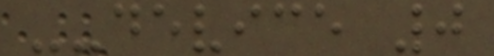--device 0
